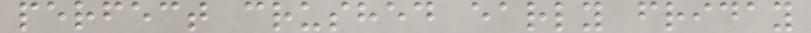perfect crushed early friday
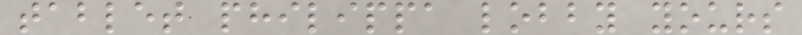tablet philippa lobby yours
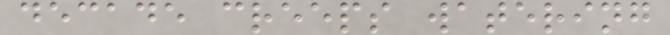decade creeps watering
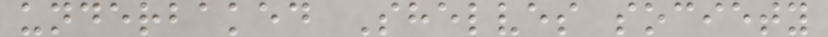underbaked Shelves society
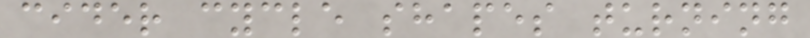cider cycle shapes turning
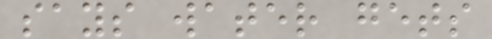says water gets
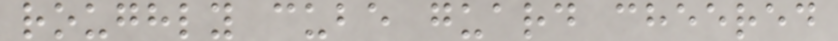roughly cube guard cheered
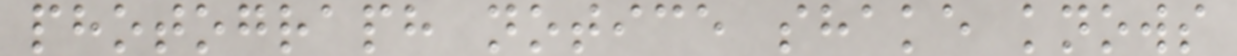photograph notice shake knows
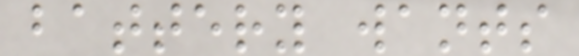battery wants
